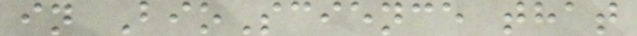in BioScience that
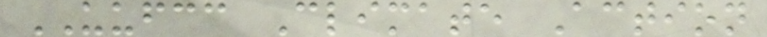UUFCC Climate Action
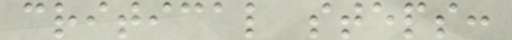critical steps:
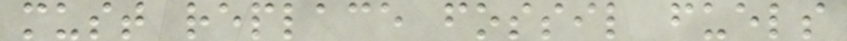must replace fossil fuels
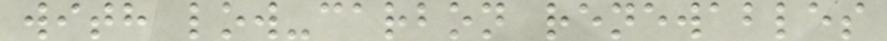with low-carbon renewables
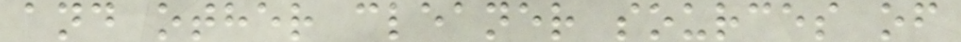and other cleaner sources of
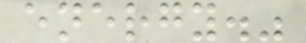energy."
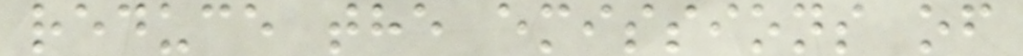reduce the emissions of
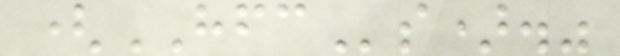(HFCs)."
